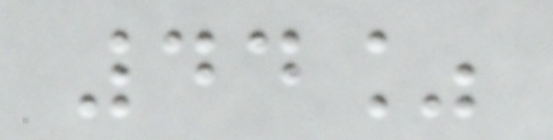44%
